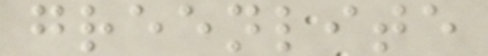greenlite
